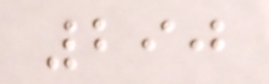290
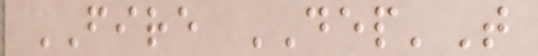FIRE DEP'T
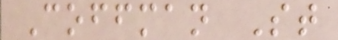Coffman St
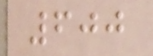600
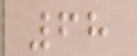68
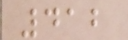412
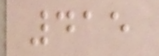415
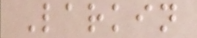Larkin
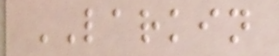LARKIN
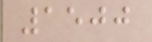1500
